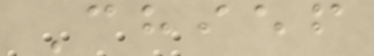Chief
